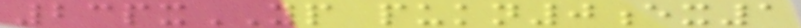23pxYP pukn0ex1
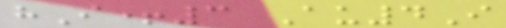hI+3 Au4I
